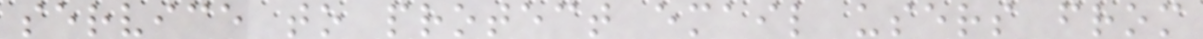service to protect email users from
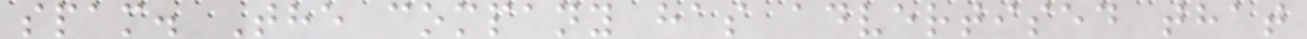spam. The company has advertised that
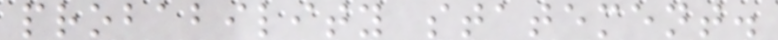probability statement.
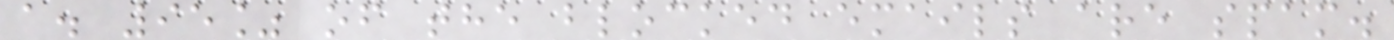a. 95% of the blocked emails are spam.
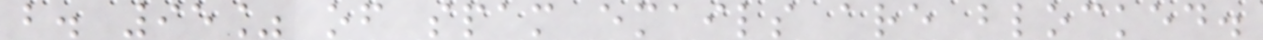b. 95% of spam emails are blocked.
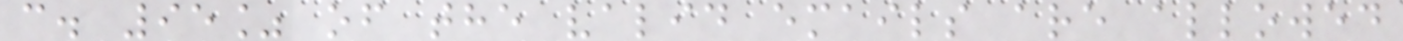c. 95% of the valid emails are allowed
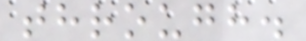through.
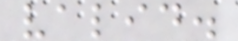valid.
